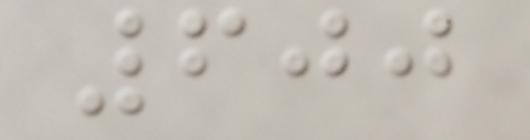600
